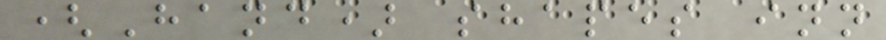(Hand) shapes inn
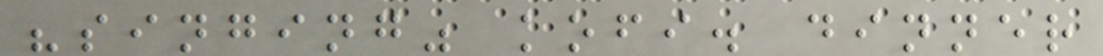"singing" kofi. dinner
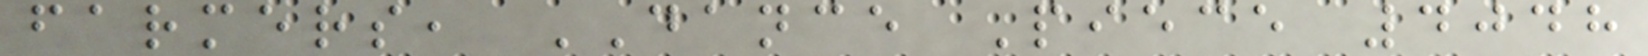farmers, DANCE Piece 4048
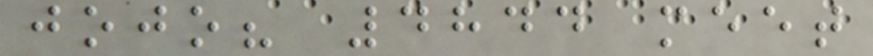jojo? 4844 meet
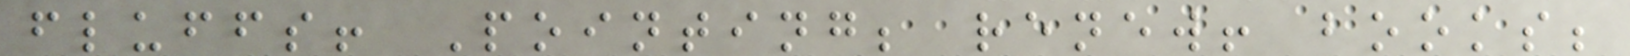fluffs! Pointing; renew! books;
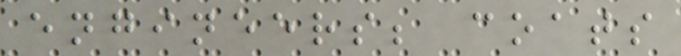engineers; coats
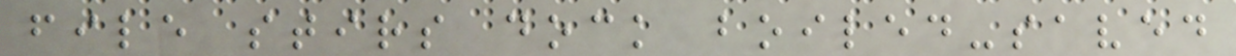file stirs dock boiled-saved
